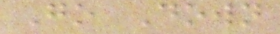Go Down
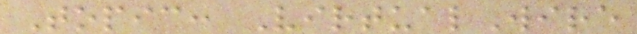Topic: VirtualWire
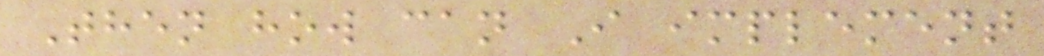Then how can I implement
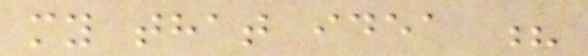my that idea ?
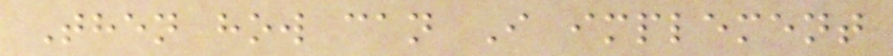Then how can I implement
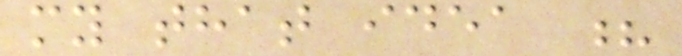my that idea ?
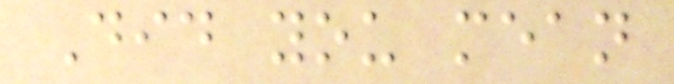Did you mean
